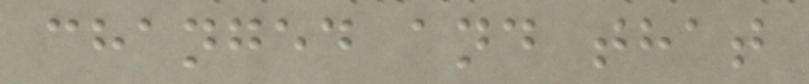changed and that
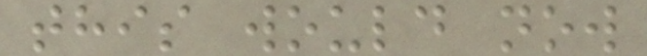this would now
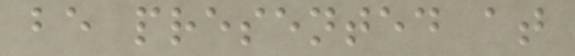be presented at
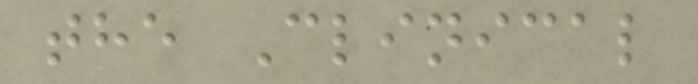the Clinical
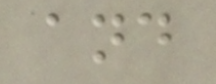and
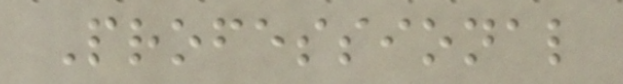Professional
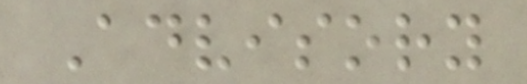Advisory
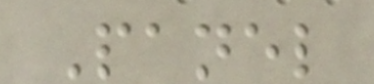Panel
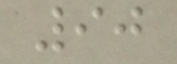90
